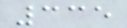335
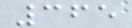365
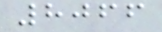8066
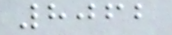8062
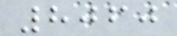8060
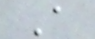A
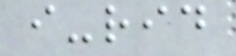i-rid
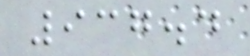937.4
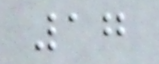17
